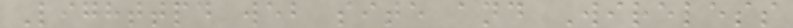Lighttpd web site and Wireless
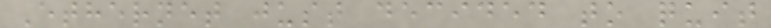Ethernet just decided to quit
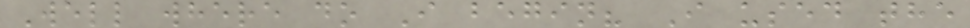Well where do I begin? I used the
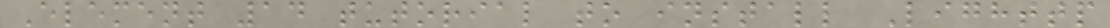Element 14 tutorial to install Lighttp
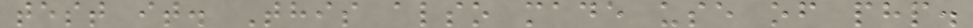test it. This also made use of php.
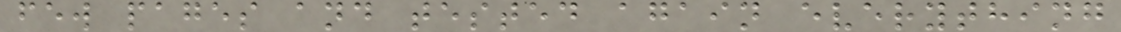few pages and tested again everything
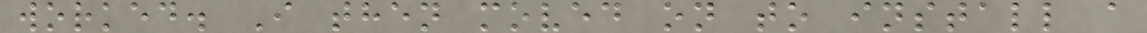worked. I then moved on to install a
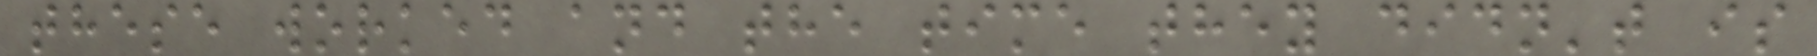these worked and the time they didn't is
